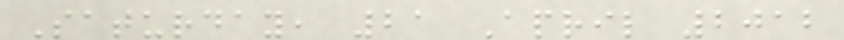Saturday, 21 April 2012
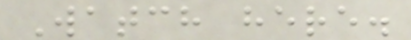Watch here.
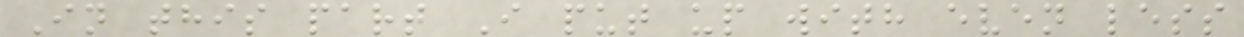In this part I put up with even less
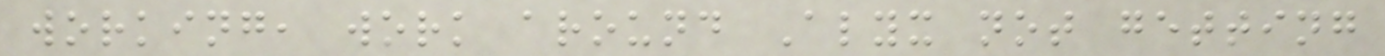working, work around Alyx not getting
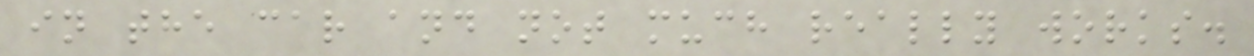in the car and not much really works.
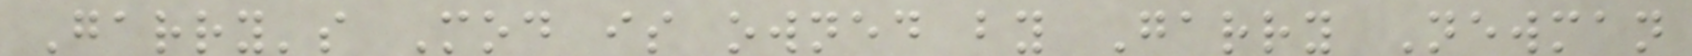Garry's Mod is owned by Garry Newman
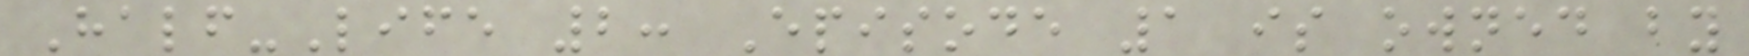Half-Life 2: Episode 1 is owned by
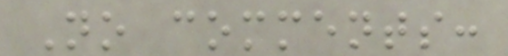No comments:
